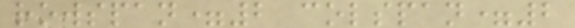rowspan=2 colspan=2
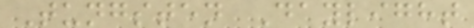Tungsten Daylight
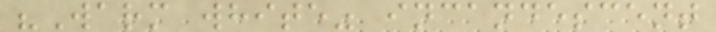"Warm white" incandescent
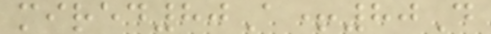mired80A+80D
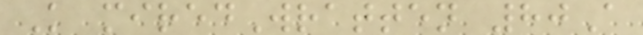K miredWratten 80A
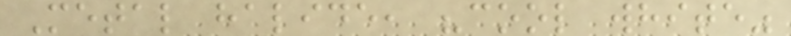Metal halide, "cool white"
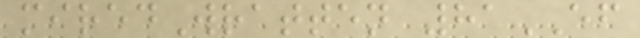miredWratten 81EF
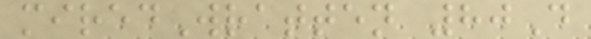miredWratten 80D
